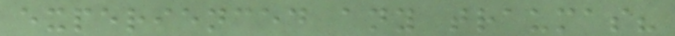experienced any traumas?
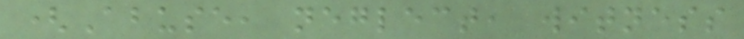(Abuse, neglect, witness
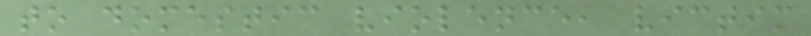to domestic violence, victim
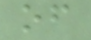of
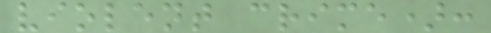violent crime):
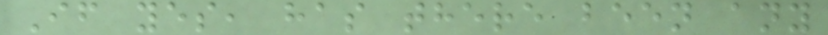If yes, has there been any
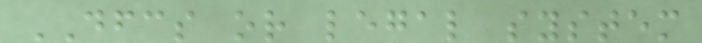DFCS or legal system
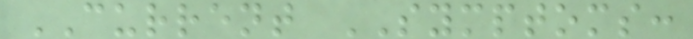CURRENT SYMPTOMS:
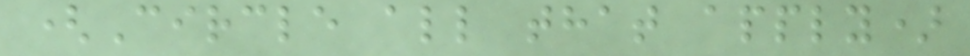(Circle all that apply)
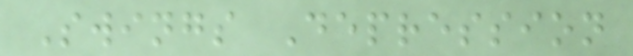Swings Depression
